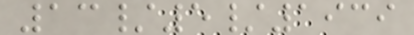13/5/1939
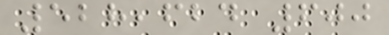528,624 600
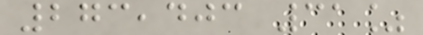273,403 31%
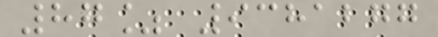87% 9381277
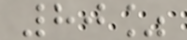80%
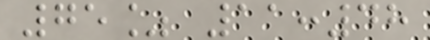75% 11:48
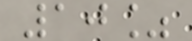10%
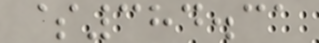$384.31
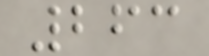263
